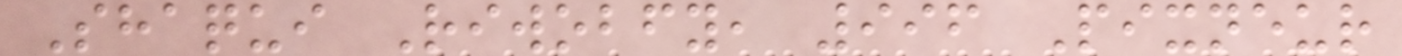Shaqui Riwobfy, 996 Pixneur
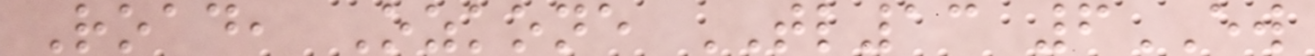Road, Ozkone TL13 6EW
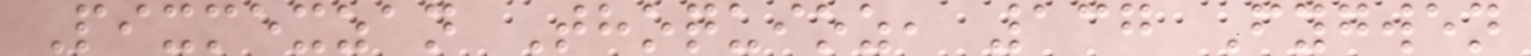Pixmexzan Thoquioz, 137 Fygwen
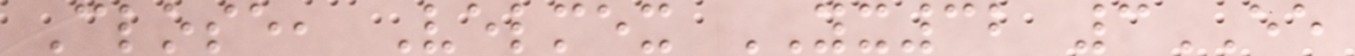Close, Velmex YX32 3EE
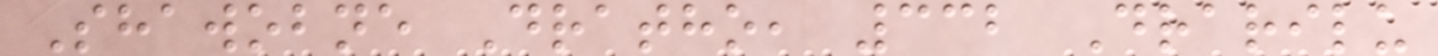Shawobne Dratho, 332 Drarilu
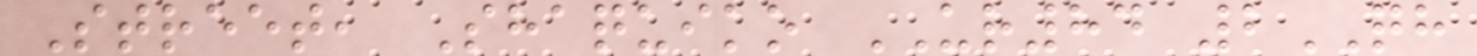Street, Shaquiko UR84 2QH
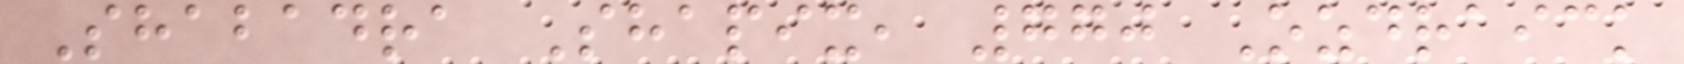Shabadra Shapix, 770 Ozdraick
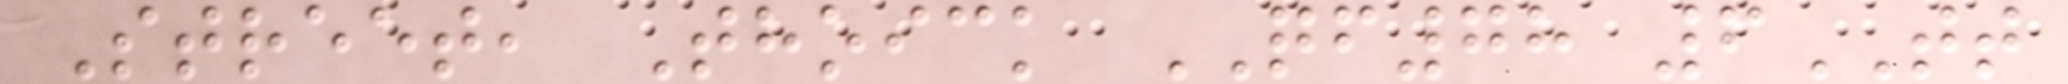Street, Thoick QF78 6TT
